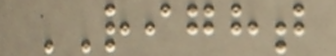RIGHT
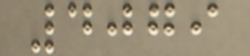4079
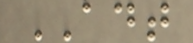ADT
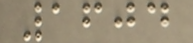1604
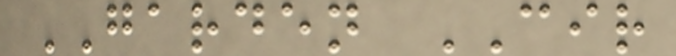GARDEN CIR
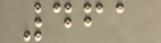461
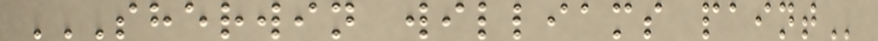SHERWIN WILLIAMS PAINT
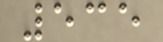535
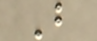B
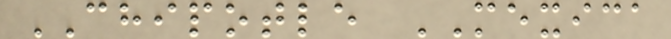CHIPOTLE MEXICA
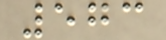573
